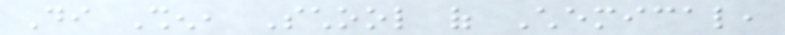Di Shen, School of Chemical,
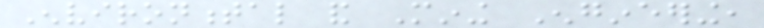Environmental and Mining Engineering,
